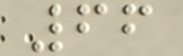66
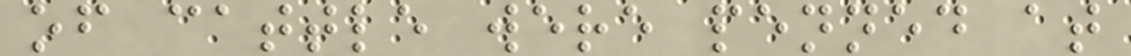of cattle were penned at
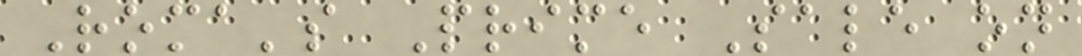Roma's Prime Sale on
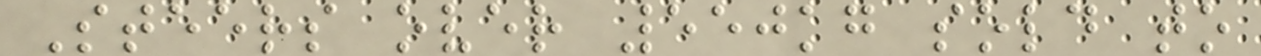Steers over 550kg sold to
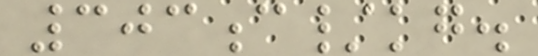303c/kg.
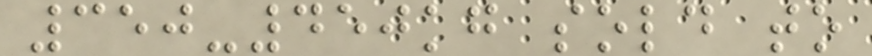350-450kg sold to
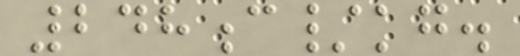248c/kg.
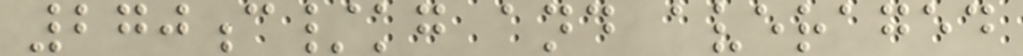270c/kg and averaged
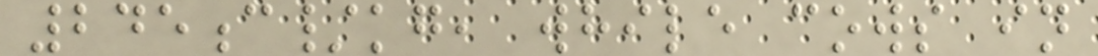245c/kg, while cows in
